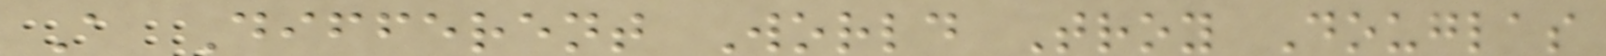A Different World Troy Douglas
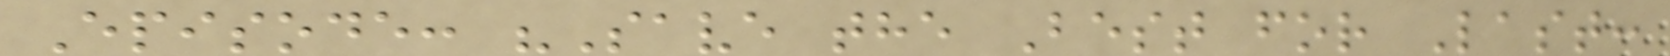Episode: "Save the Best for Last:
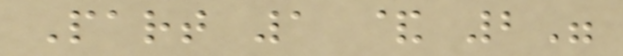Part 1 & 2"
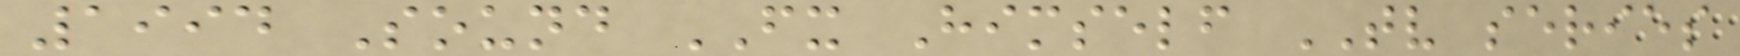1994 Sound FX Himself TV series
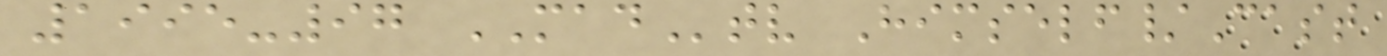1995-97 MADtv Himself/Cast
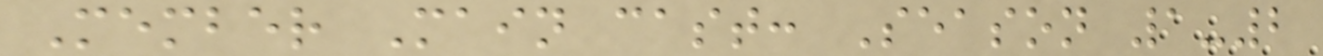Member Main cast: Season 1-2
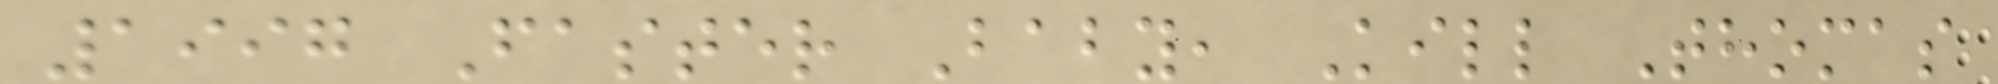1997 Faster Baby, Kill Thomas
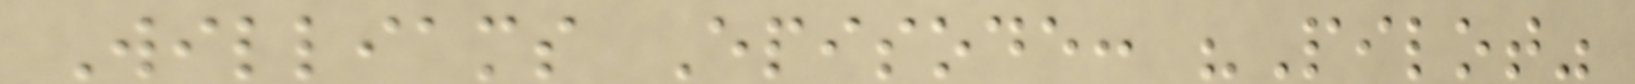Williams Episode: "Pilot"
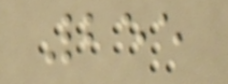255
